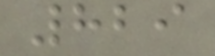829
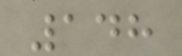148
